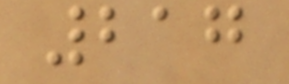217
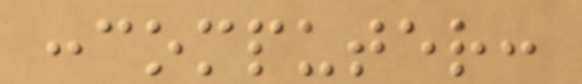:computer:
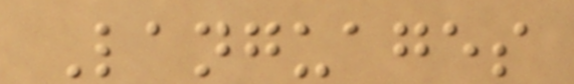Languages
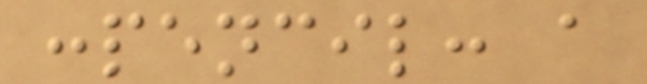:pencil: a
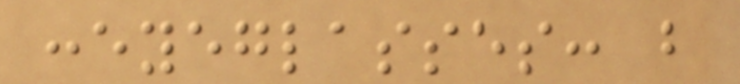:eyeglasses: b
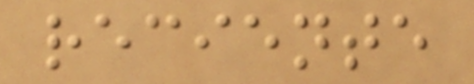reciente
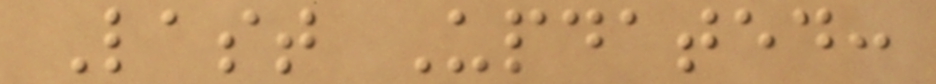Last Updated:
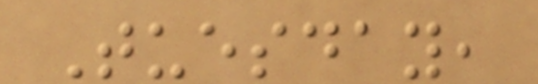Tuesday,
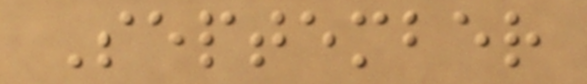September
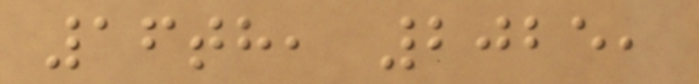16th, 2025,
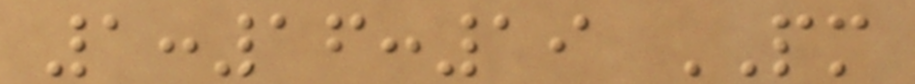1:16:19 PM
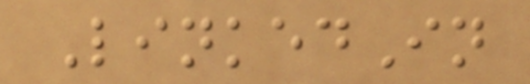LinkedIn
